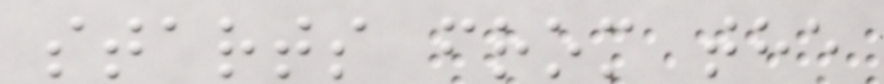starts from the
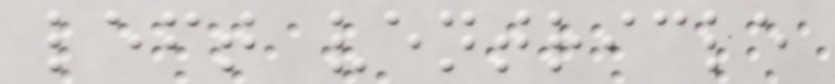left ventricle
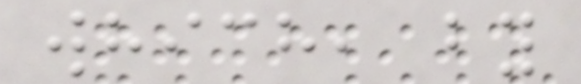which, by
